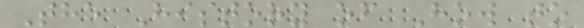The History of How to
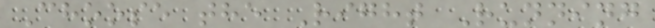Choose the Right Running
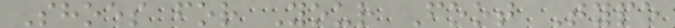Shoes for Your Foot Type
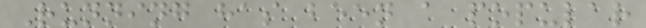Running has been a popular
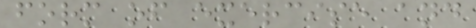form of exercise and
